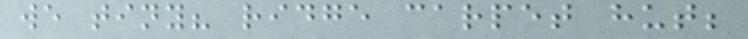we tiny? ridge carpet hut;
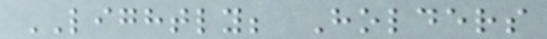LIGHTLY; Holders
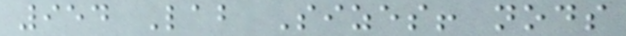954 Lab Sizes! nods
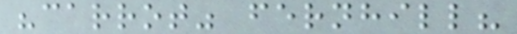"carrot" fernhill?
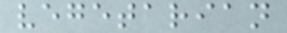vegetarian
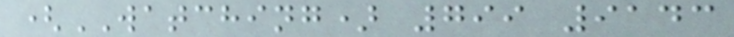(WATCHING) 799 9143
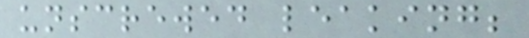unscrewed leaking;
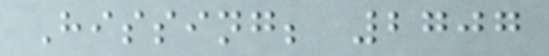Hissing; 2707
